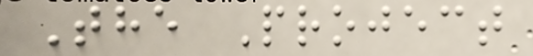The Project
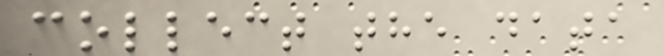collect the data
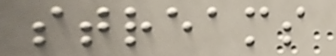streams
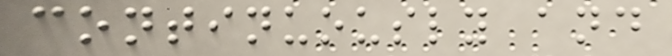continuously and
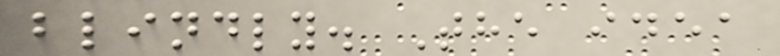blindly. The idea
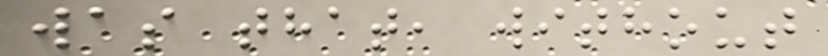was that, without
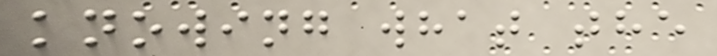knowing what the
